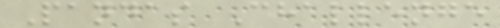Pandas Challenge
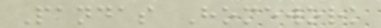Pandas Homework
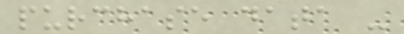purchase data -
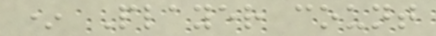* Player count
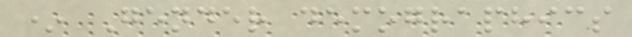* Gender demographics
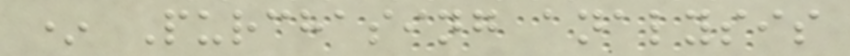* Purchasing analysis
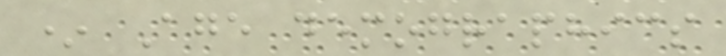* Age demographics
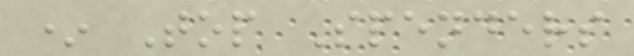* Top Spenders
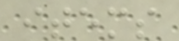items
